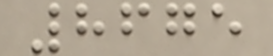8675
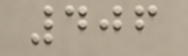406
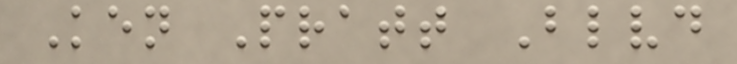Ken Pratt Blvd
